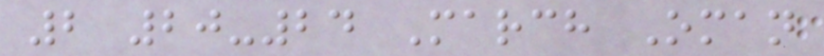2 20-24 March Oman
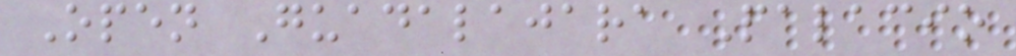Open Guadalajara Palacio
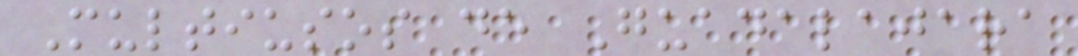Multiusos de Guadalajara
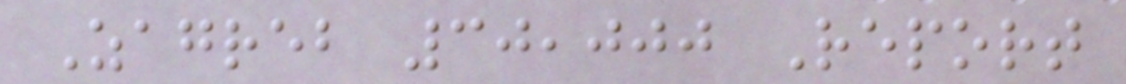Zagreb 30,000 Report
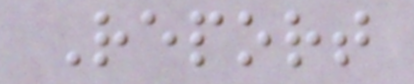Report
